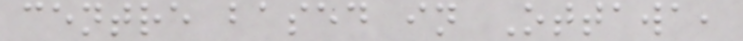centre based in Ottawa,
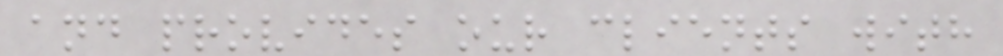and provides our clients with
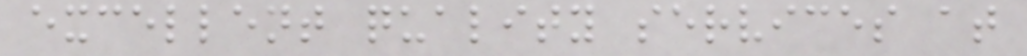excellent quality services at
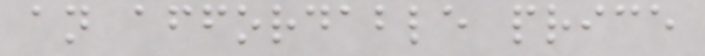an affordable price
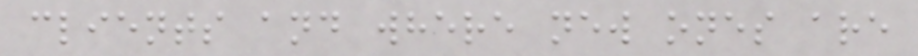clients and where new ones are
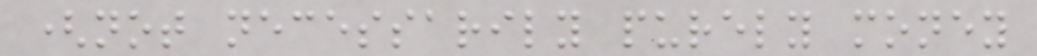(not necessarily purely money
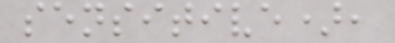sensitive),
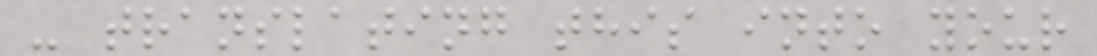- translating this into your
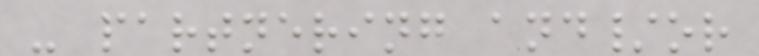- partnering and/or
